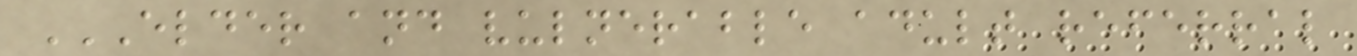ELDER AND VULNERABLE ADULT REFERRAL
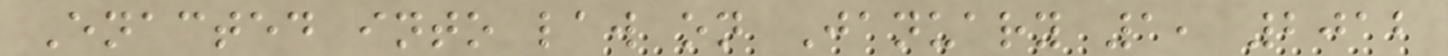Enacted into law on January 1, 2012
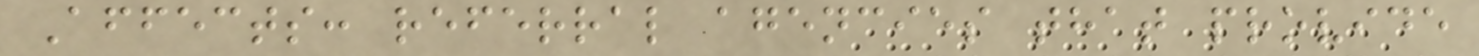Affects: referral agencies that provide
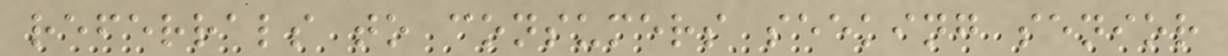referrals to consumers seeking senior
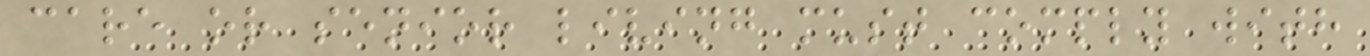care or senior living must comply with
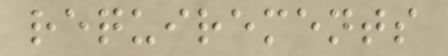requirements
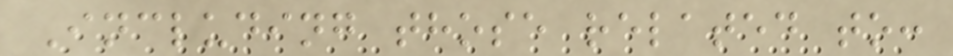Including those related to:
